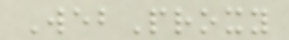WebProxy
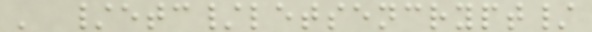' /etc/letsencrypt/
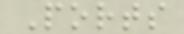Ports
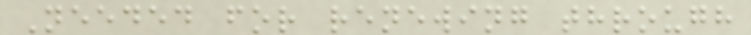Needed for renewing through
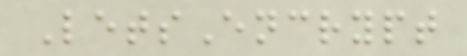LetsEncrypt
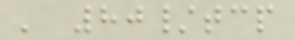' 80/tcp
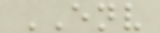ENV
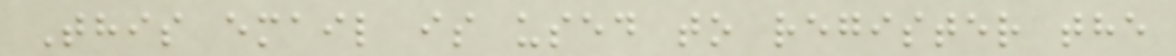This email is used to register the
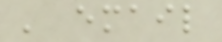' email
